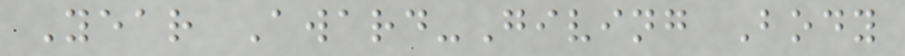Year Award-Giving Body
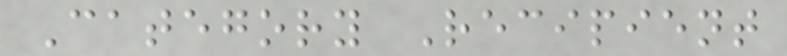Category Recipient
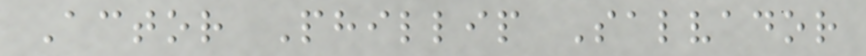Actor Phillip Salvador
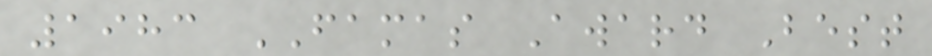1983 FAMAS Award Best
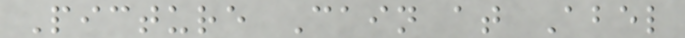Picture Cain at Abel
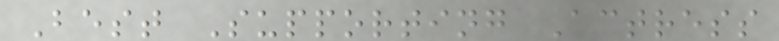Best Supporting Actress
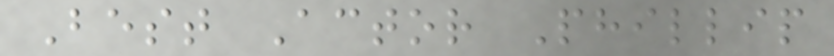Best Actor Phillip
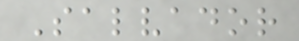Salvador
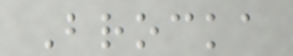Brocka
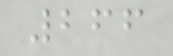266
